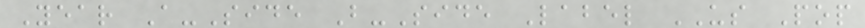Year A-Side B-Side Label US Pop
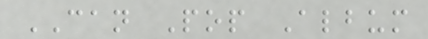CAN Pop Album
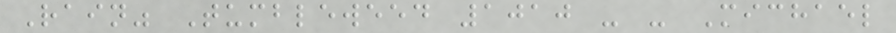Rain" Tumbleweed 1010 - - Michael
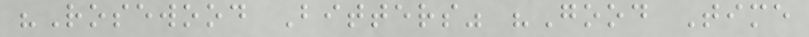"Rosewood Bitters" "Good Time
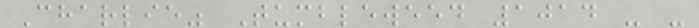Charlie" Tumbleweed 1014 - -
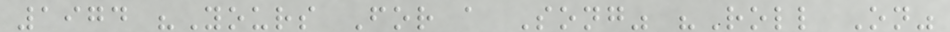1974 "Yours For a Song" "Roll On"
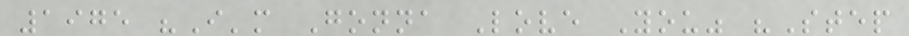1975 "I'm Gonna Love You" "Step
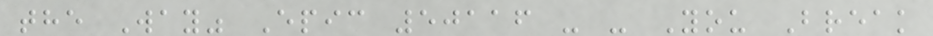the Way" Epic 50116 - - You Break
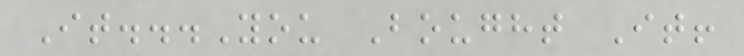It...You Bought It!
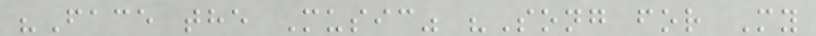"Face the Music" "Song for My
